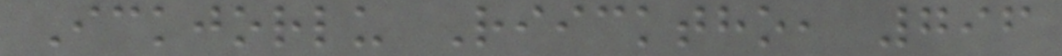Ickjorlu Riicktho, 796
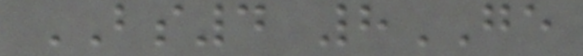BS4 8GE
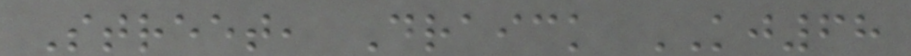Street, Draick KJ68
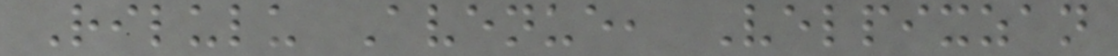Rilulu Avenue, Velpixzan
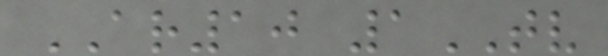AR10 1TV
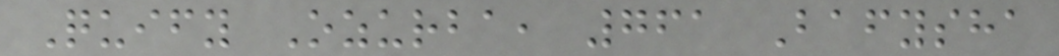Quify Ozurba, 761 Bafysha
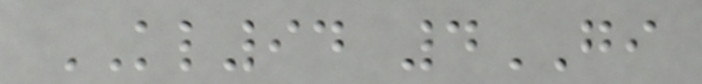KL94 4GI
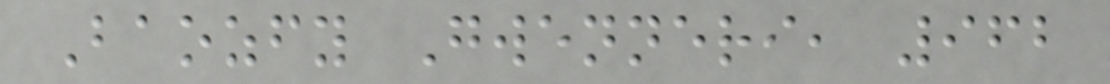Baozfy Gwenneri, 962
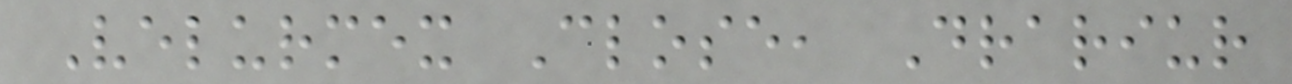Velurmex Close, Drariur
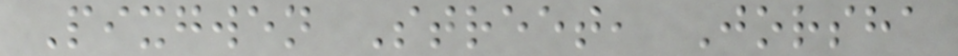Pixgwen Street, Jorsha
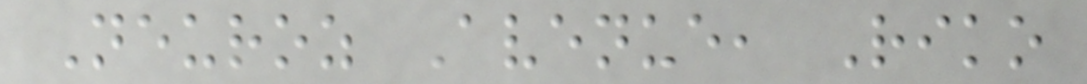Neuroz Avenue, Riko
